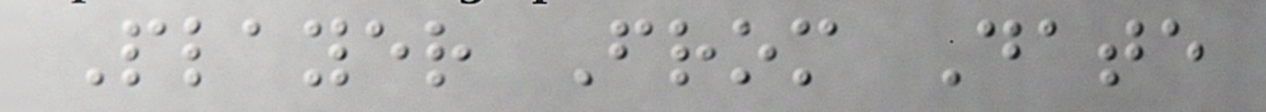Player From Date
